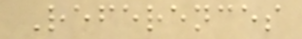References
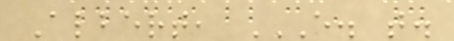Albert, E. T.
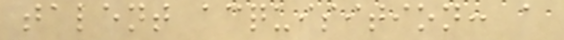talent acquisition: a
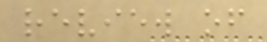review of
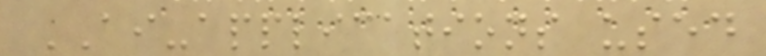AI-applications used
